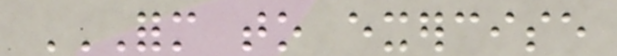FORM TO EXERCISE
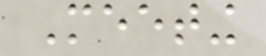Meeting
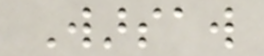Warsaw
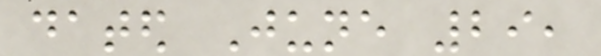dated June 29,
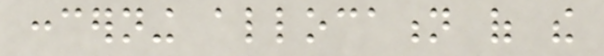concerning allocation of the
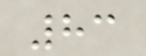83
